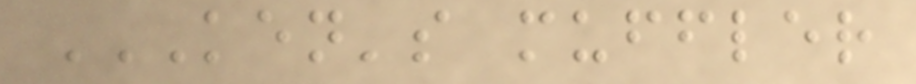KEN'S MUFFLER
